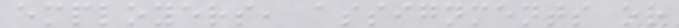employers, assignments or
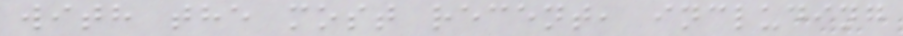with the most recent, including
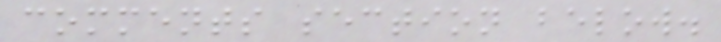comments section below.
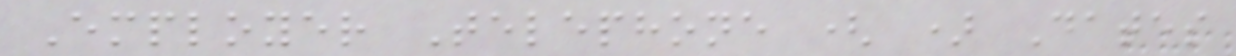Employer Telephone ( ) Dates
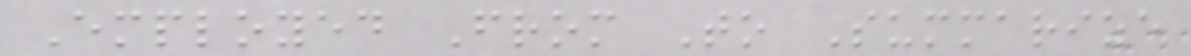Employed From To Summarize
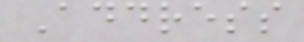Address
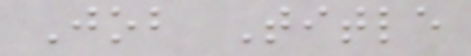Job Title
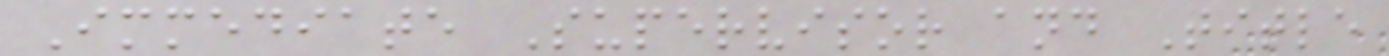Immediate Supervisor and Title
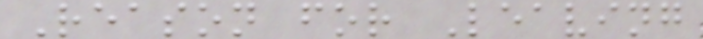Reason for Leaving
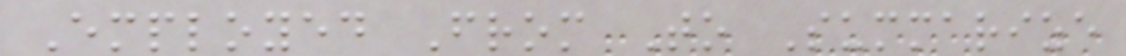Employed From To Summarize
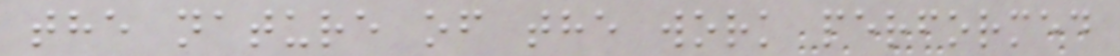the nature of the work performed
